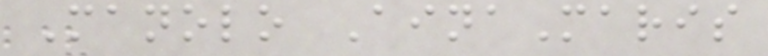Manolo AinaMaris
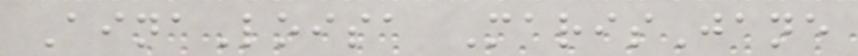AinaLoisa MarisJane
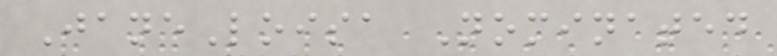JaneLoisa Nominated
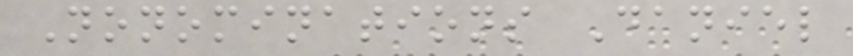Nonominations Daniel
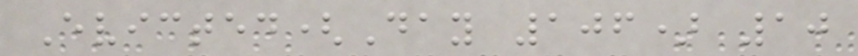Evicted(Day 106) 10
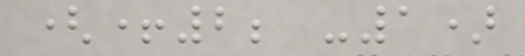(+2; -1)
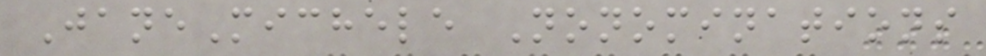JaneMichele Nonominations
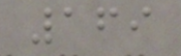169
